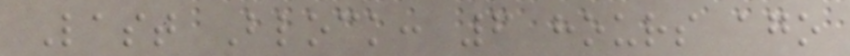Last Block: 6 hours ago
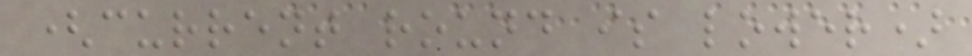(current round is lower)
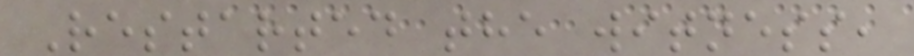Restarted the witness,
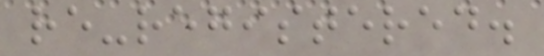re-registered.
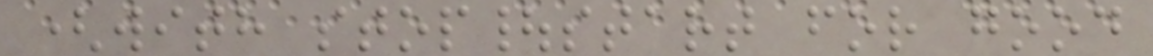(with stop|start for good
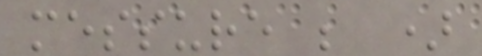messure ; )
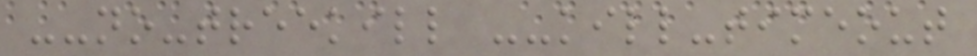--no-treekill --kill-timeout
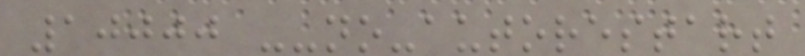10000 --no-autorestart
